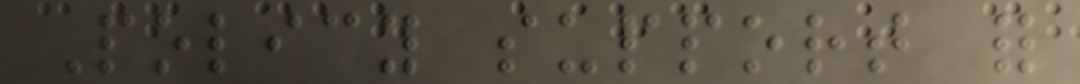Policy support for
